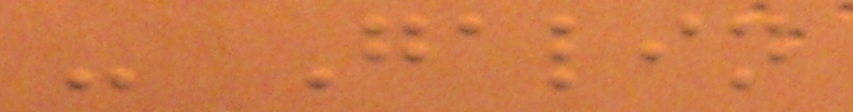- Galin
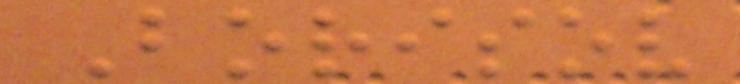Borisov
